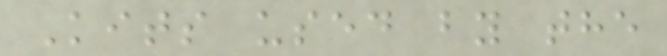Kits used by the
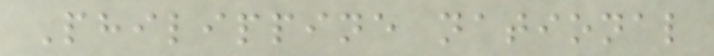Philippine national
